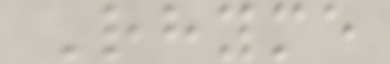Rhyme
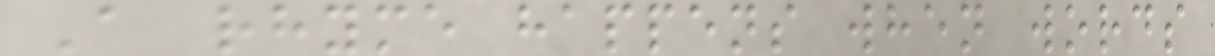A rhyme happens when words
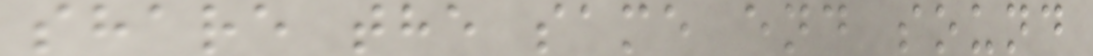share the same end sound
